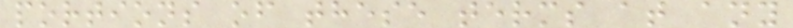portions of these terms at any
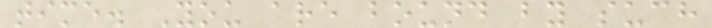time. You are bound by such
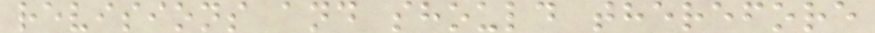revisions and should therefore
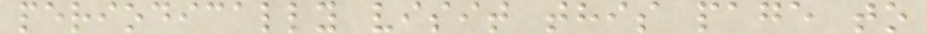periodically visit this page to
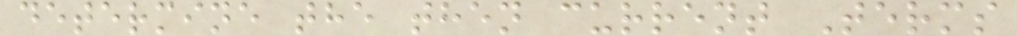determine the then current Terms
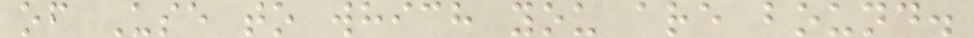of Use to which you are bound.
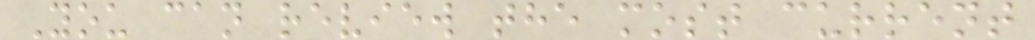You can review the most current
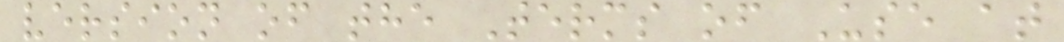version of the Terms of Use at
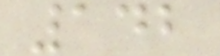142
